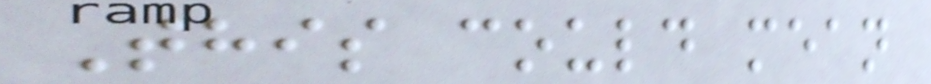This could mean
